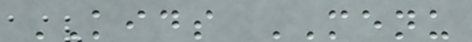KIDS MENU
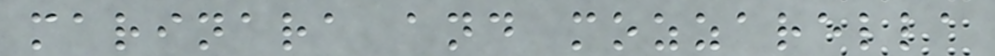marinara and mozzarella
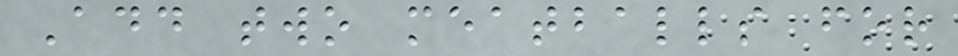Add two meatballs for
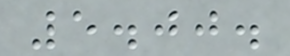5.00.
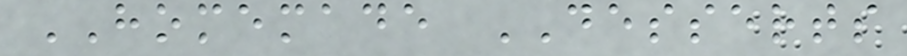HOMEMADE DESSERTS
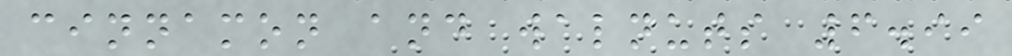cinnamon and walnuts 6.99
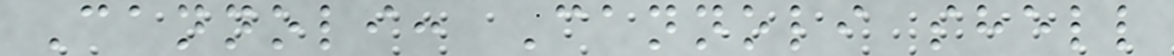Cannoli: Cannoli shell
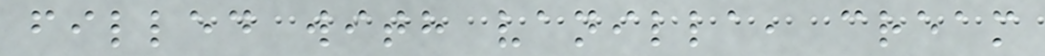filled with vanilla, cream
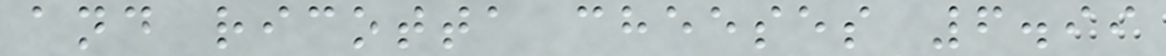and ricotta cheeses 6.99
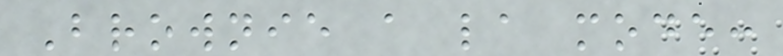Brownie a la mode:
